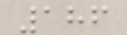186
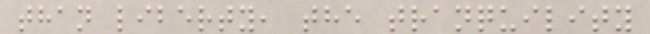than liberty, the tranquility
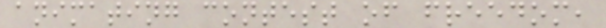animating contest of freedom,
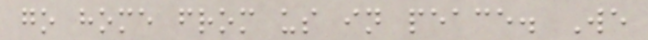go home from us in peace. We
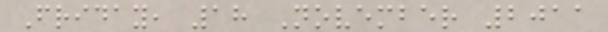Friday, 18 November 2011
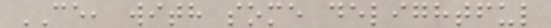CE, with some delightful
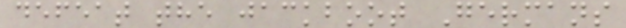defeat the jackboot Germans
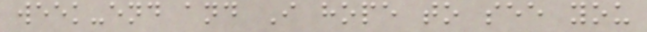week-end and I hope to see you
